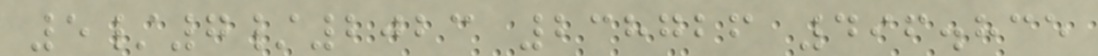5/7/2023 238726 496.835
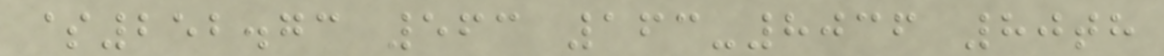$252.73 563 163-8036 80th
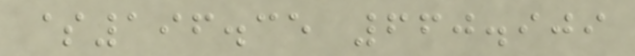$196.35 660.909
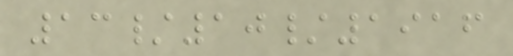13/10/1916
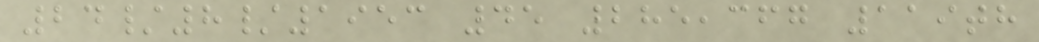24/8/1953 45 285,367 119th
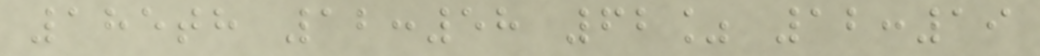185th 12:58 62% 12:19
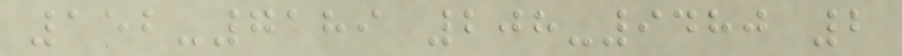152-7189 208-9480 2
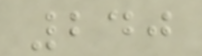240
